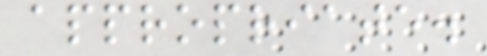appropriate.
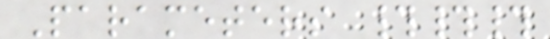Parameters ###
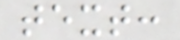text:
